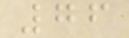76
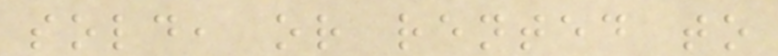sold, or rented to
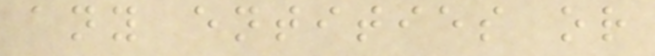any entities or
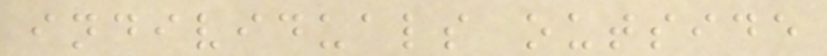individuals outside
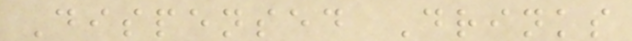Dispensed Drinks
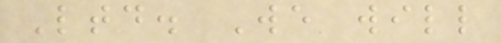Ltd. We will
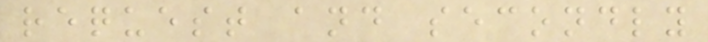request and secondly
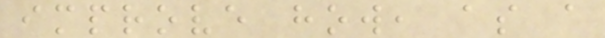improve how, as a
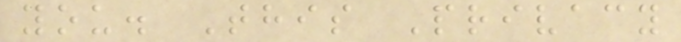you. This Privacy
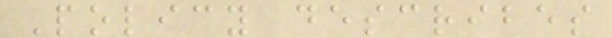Policy describes
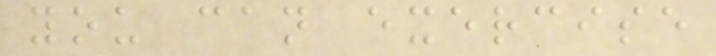you can exercise
